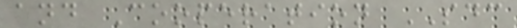and Cooperation SDC
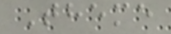Theme
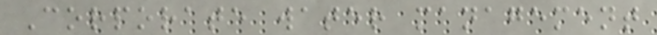Corporate water management
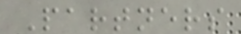Partners
